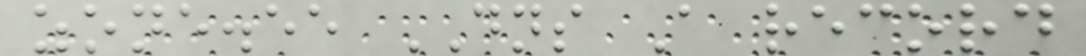zone.ee DNS A record
